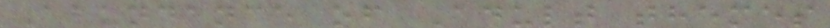Abundance of Adult themes
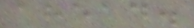ahead.
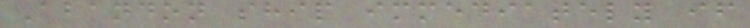Abandon ship immediately if
